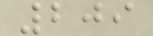209
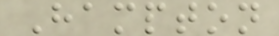Hampton
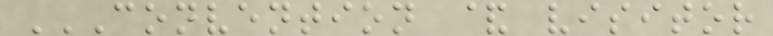CONVENTION & VISITOR
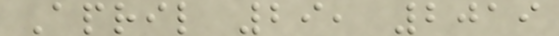April 29, 2019
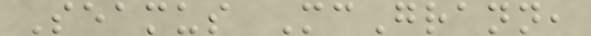Seamus McGrann,
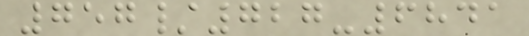757/727-6841
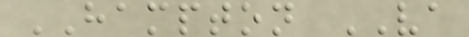HAMPTON VA
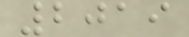2019
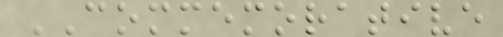COMMEMORATIVE
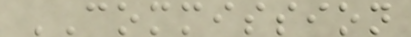COMMISSION
